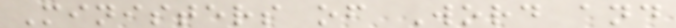Ministers of Word and
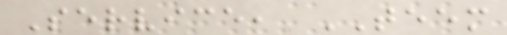Service, TEEM
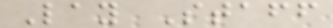Lay Staff
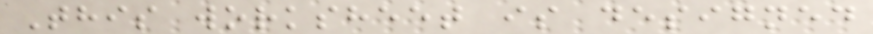This worksheet is designed
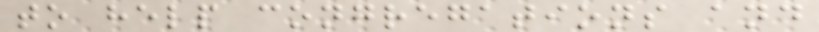to help congregations and
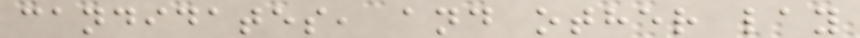candidates, and other lay
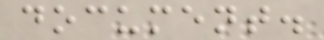document.
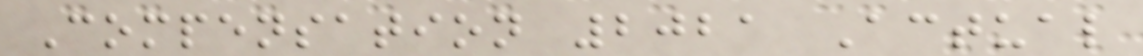Compensation 2021 Actual
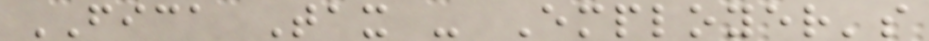FICA Tax - Employer's
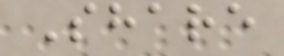Share
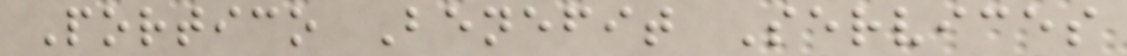Portico Benefit Services
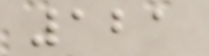121
